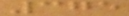375
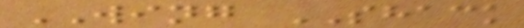WING SHACK
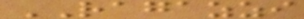RAGAZZI
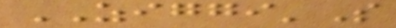ZIGGI'S
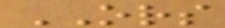ORS
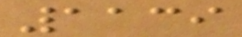1139
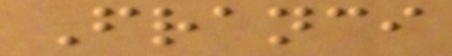Franci
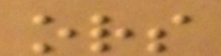ors
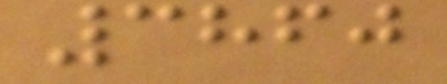3860
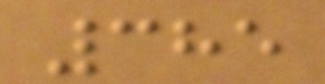385
